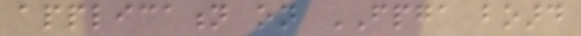application on FPGA board
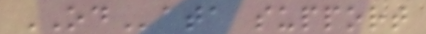OData support
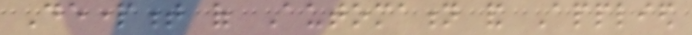Department of Automation and Applied
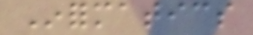Informatics
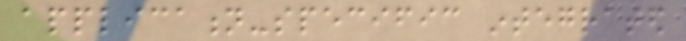application-specific integrated
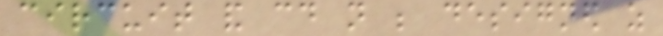circuit and could not be designed as
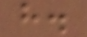have.
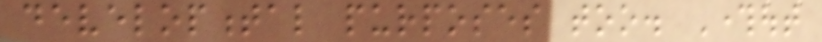developmental purposes too. Throughout
